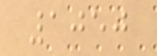1050
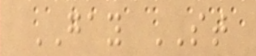GAY ST
